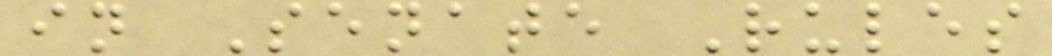in Senate Rules
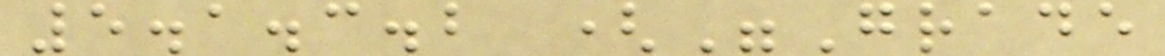5.1.3.2 ("Grade
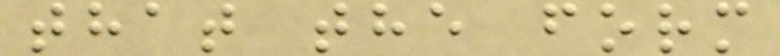that the form
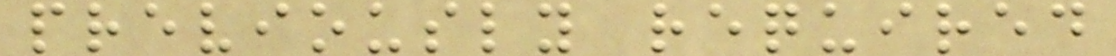previously required
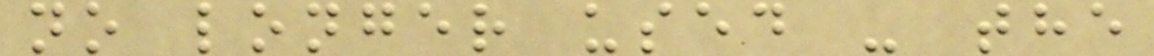no longer used - the
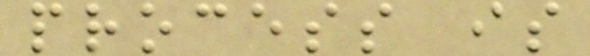process is
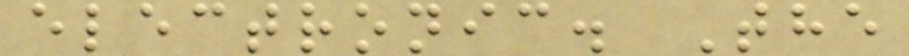electronic. The
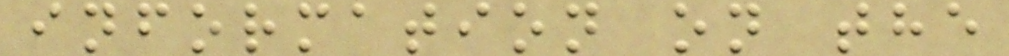information on the
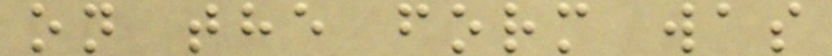on the form was
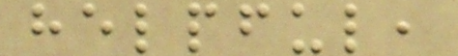helpful,
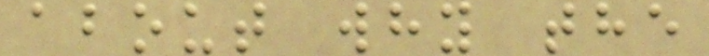about why the
